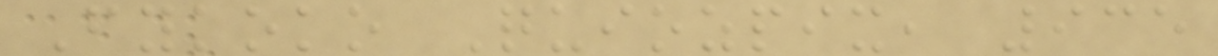Fykoko Quiozpix, 935
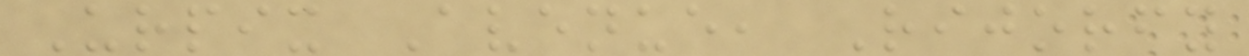Urpix Avenue, Rijorfy
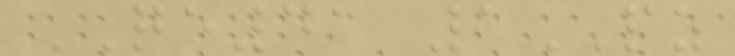QE41 1PZ
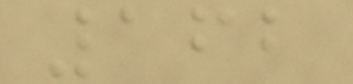162
